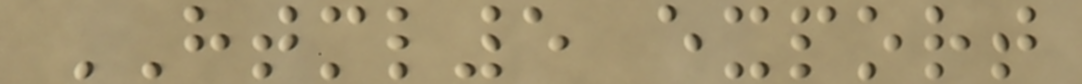HTML5 export
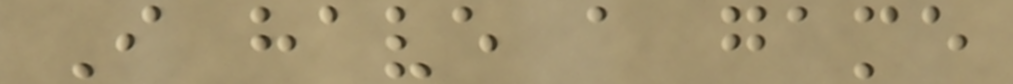I have a game
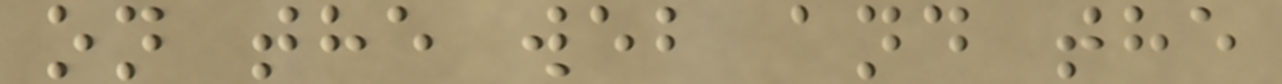on the web and the
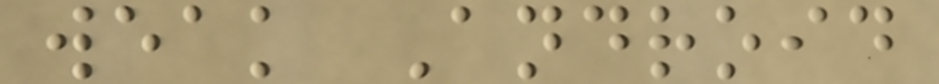weak Android
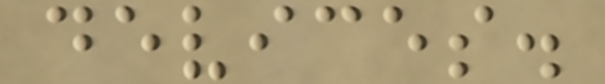devices.
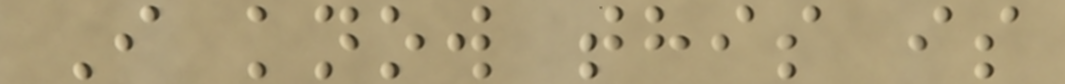I know this is
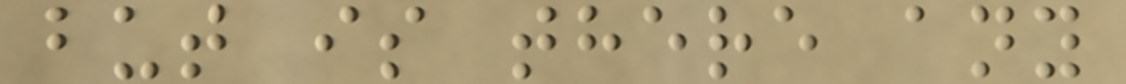but is there any
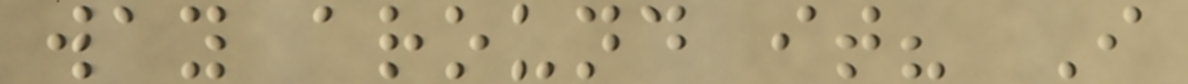way around it? I
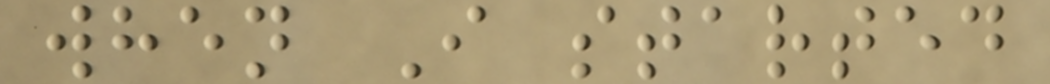when I started
